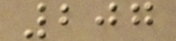207
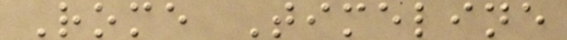Rome Timeline
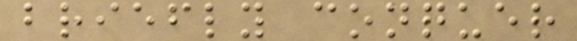briefly conquer
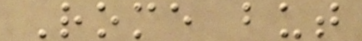Rome but
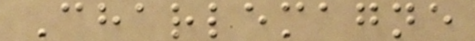Charlemagne
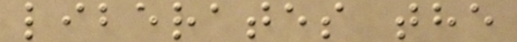liberates the
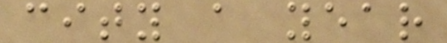city a year
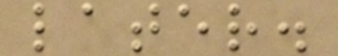later.
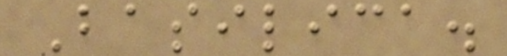Basilica.
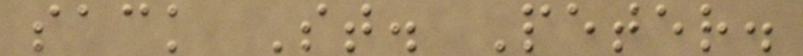sack St. Peter.
